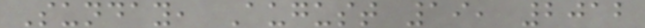Sunday, August 19, 2012
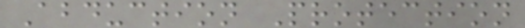Abduction Protection
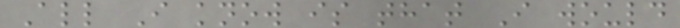All I know is that I would
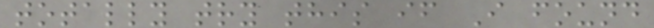totally try this if I found
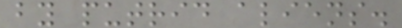by putrid aliens.
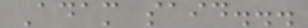Adam said...
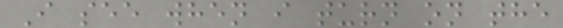I see when i turn on the
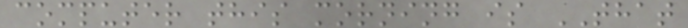computer this morning is THAT
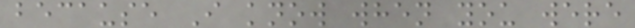because I know when you were
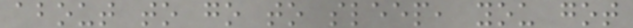about to go to sleep, you got
